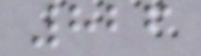826
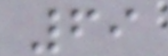69
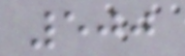500
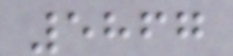5867
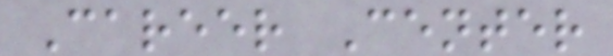Career Center
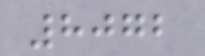8072
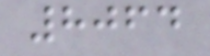8064
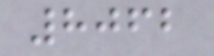8062
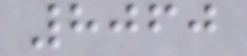8060
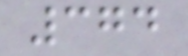374
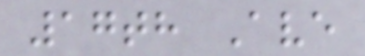17th Ave
